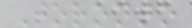Toronto
